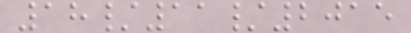18/11/2015
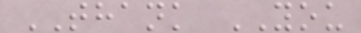THANK YOU
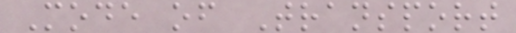Mode of Transport
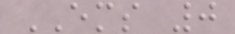EMS 0
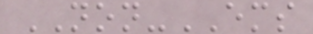NON-EMS
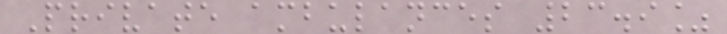Private ambulances 23.9%
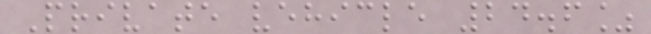Private vehicle 24.6%
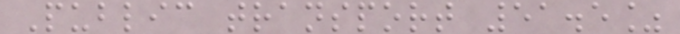Public transport 51.5%
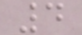4
